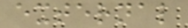external
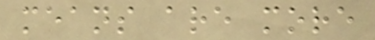means are more
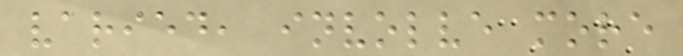varied, involve more
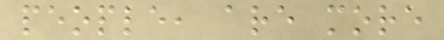people, are more
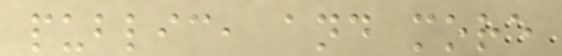public, and more
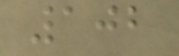102
